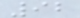92
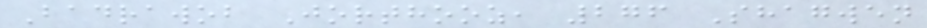Badrawob Jorthooz, 276 Shagwen
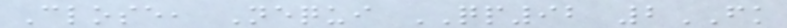Close, Nequi QP92 2FK
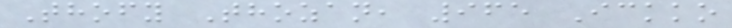Thofy Thozan, 965 Ickko
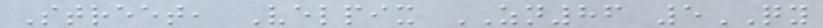Street, Velpix ZN86 5QY
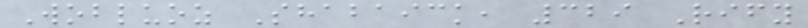Wobluoz Shabaick, 329 Rify
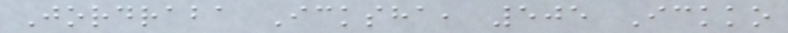Jordraba Icksha, 505 Ickko
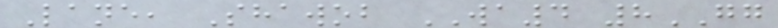Lane, Shawob WA4 8GG
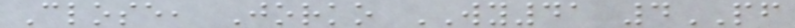Close, Jorko WY41 4PF
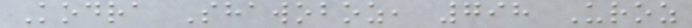Kodra Shawoboz, 798 Uroz
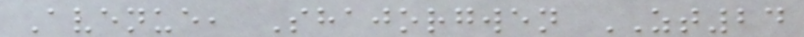Avenue, Shajorgwen ZT24
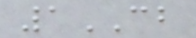1CB
